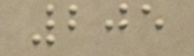205
